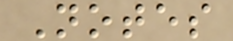Notes
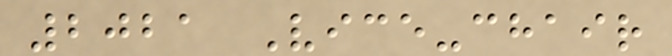2021 Vice-chair
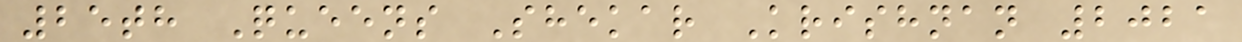25th Queens Shekar Krishnan 2021
